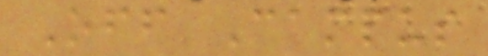Off Campus
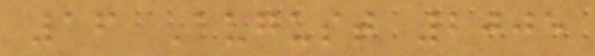16 August 2005
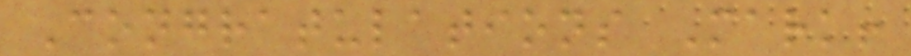Congratulations Mark!
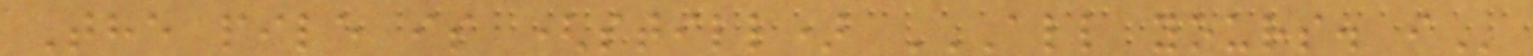The pile is (still) ALL YOURS. I
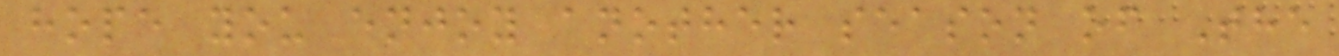hope you enjoy another season of The
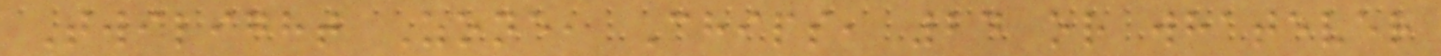Twilight Zone, Chips, 24 or whatever
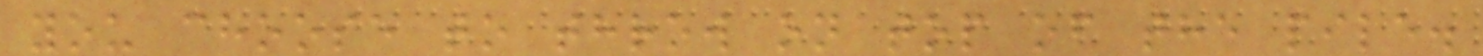you choose to throw on top of the pile.
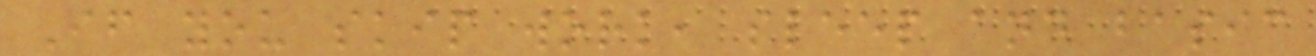If you skip work, sleep and basic
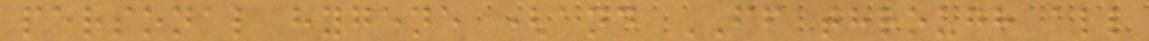personal hygene (and FF through all
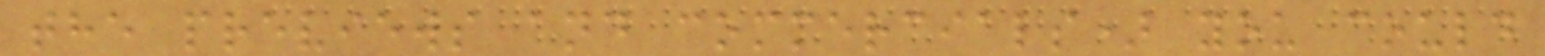the previews and commercials) you could
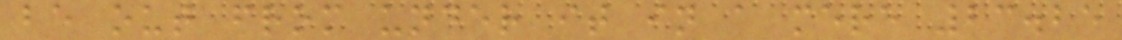be out from under it in a mere 23.25
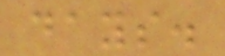days.
